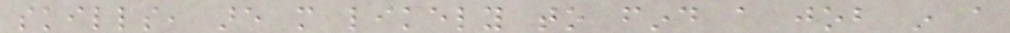skills, are more likely to find a job in a
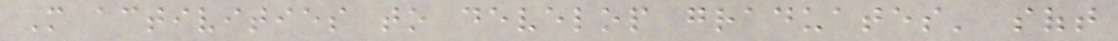More activities to develop graduates' soft
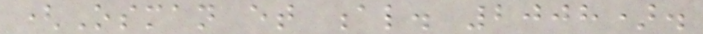(Osman et al. 2008).
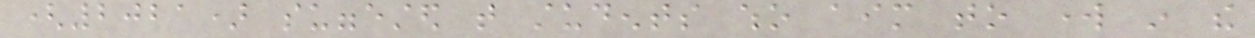(2021) suggested that students who aim to work in the
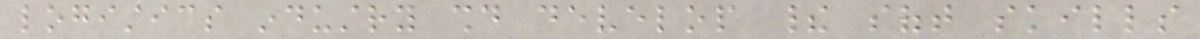logistics industry should develop their soft skills
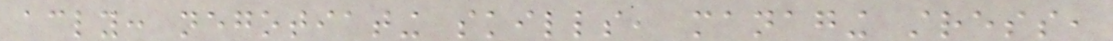accordingly: negotiating skills, managing stress,
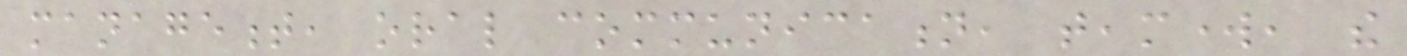management, oral communication, teamwork, the
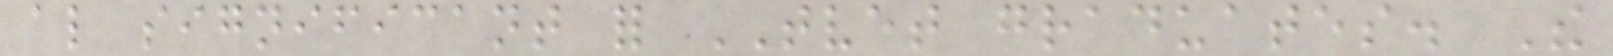also significant for TVET graduates. The
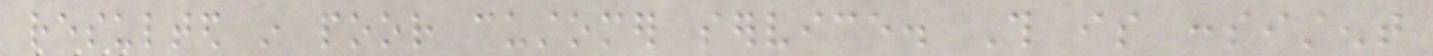resulted in poor customer service. This is consistent
